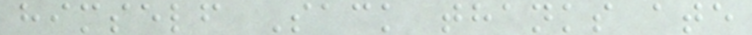himself Sack thanks ate
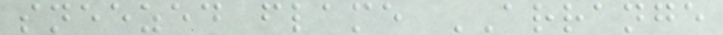sneezed flame ARRANGE
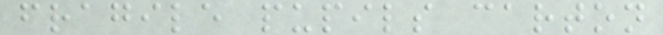fragile pupils carton
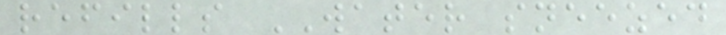refills WATER sneezed
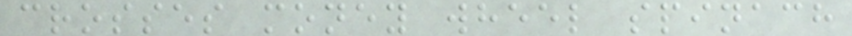crosses money wheel spinach
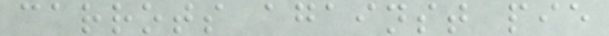carrots against pie
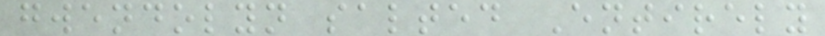gwendolyn salted Entirely
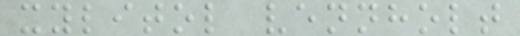xylitol vennholt
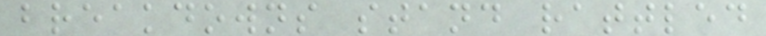breakdowns stand rattled
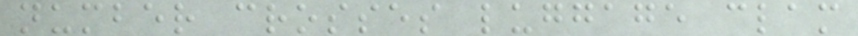number crosses luggage clam
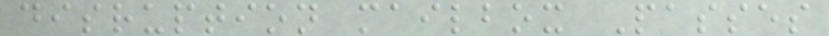disruption mailbox Passes
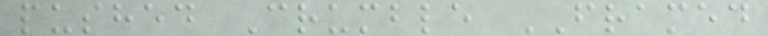pushed Crumble FRAMED
